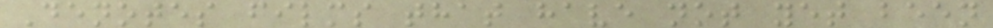Denotes films that have not yet been
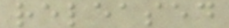released
